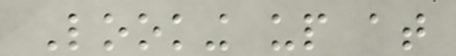Looking up at
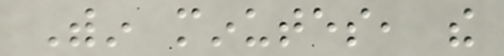Within minutes, the
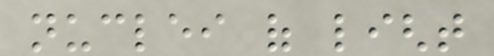nuclei of light
